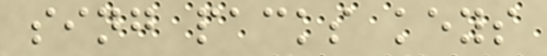sing packs keys
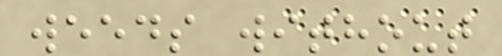weeds without
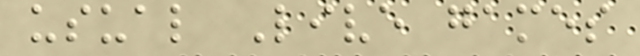usual Live games
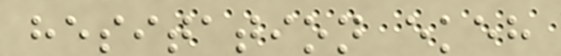hesitation ekeh
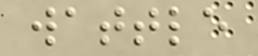wattle
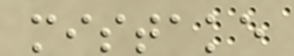mistake
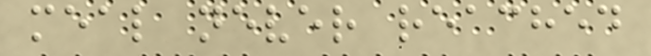meal never reached
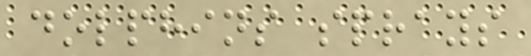dolphins sprays
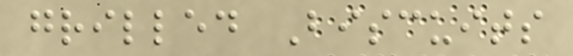grilled Biscuits
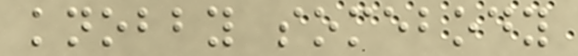knobby somebody
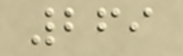269
